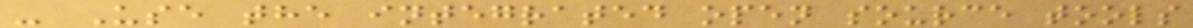- Use the integrated open source tools
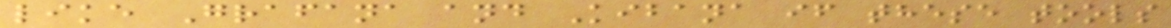like Grafana and Kibana if these tools
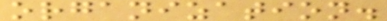organization.
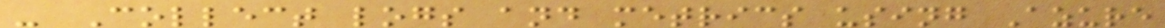- Collect logs and metrics using Azure
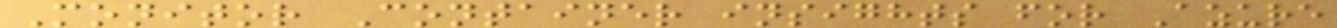Monitor Container insights for Azure
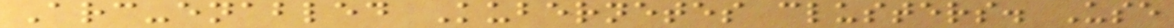Arc-enabled Kubernetes clusters. Use
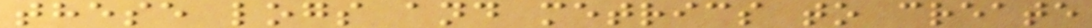these logs and metrics to create
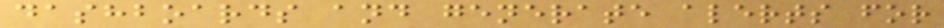dashboards and generate alerts for
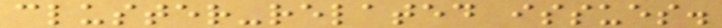cluster-related issues.
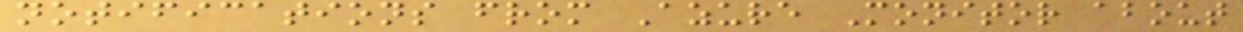notifications from Azure Monitor about
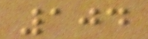104
